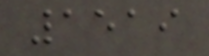1519
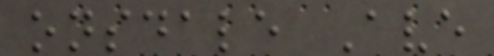onsdale Ave
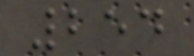254
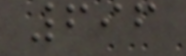696
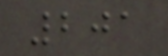201
